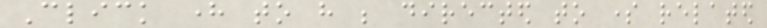Click here to have be directed to some related
